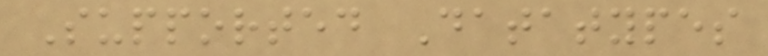Supported Datatypes
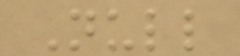Null
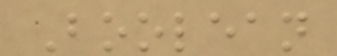Boolean
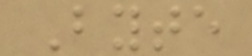Byte
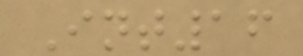Int16
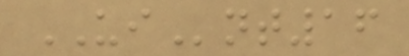UInt16
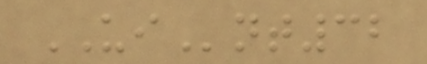UInt32
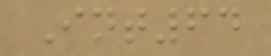Int64
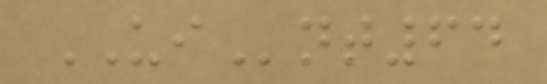UInt64
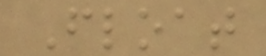Float
